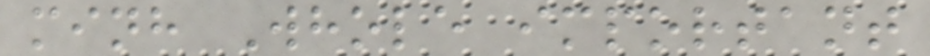minh Whole important
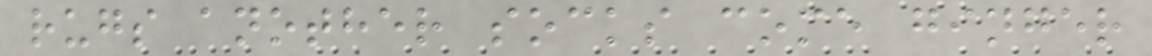rugs another socks come ginger
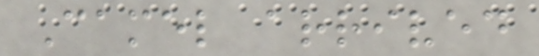Camel arrived
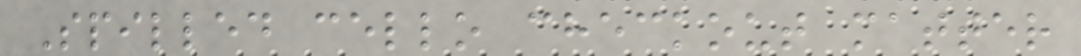Spilled cello checkout matter
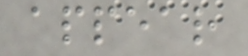appear
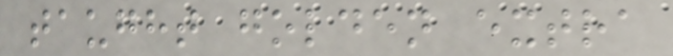taught golden extra
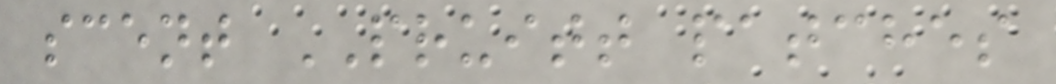scent PRUITT patches
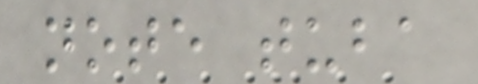note tuba
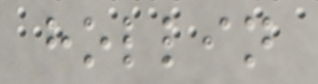hollin
